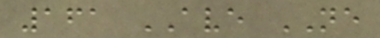161 AVE NE
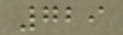729
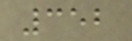352
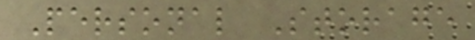Personal Storage
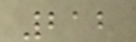212
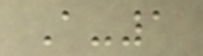A-1
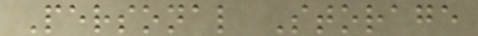Personal Storage
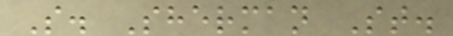S. Sherman St.
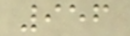956
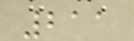211
